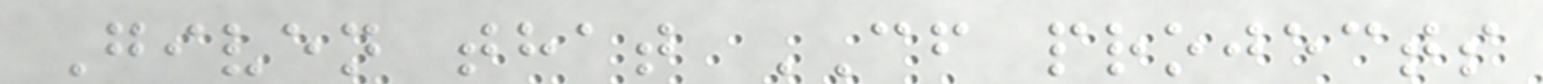Given that CF projects
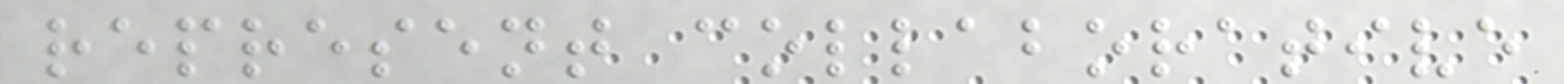represent collaborative
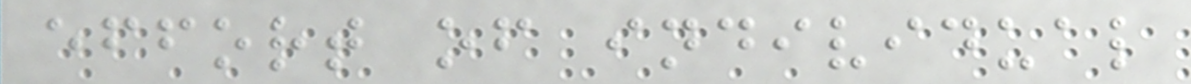effort of individual
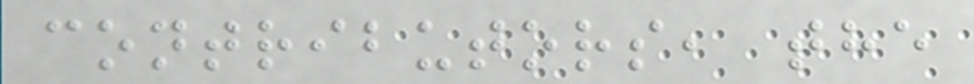contributors, the
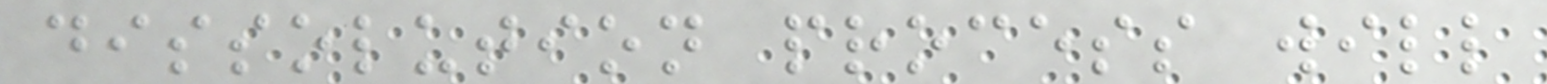dissolution process will
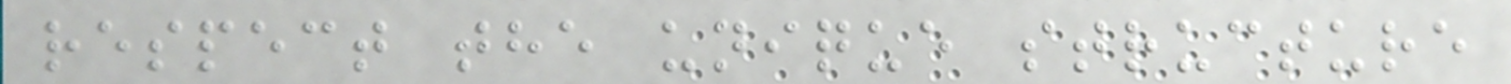respect the unique structure
